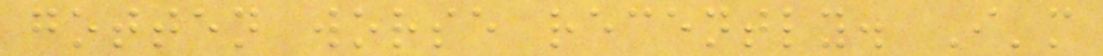gotten worse recently. I'm
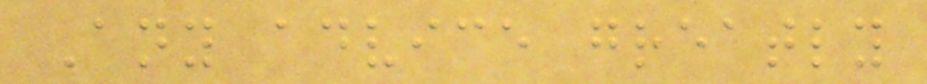Any advice greatly
